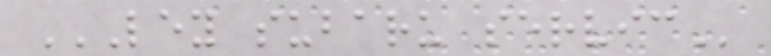LEY SUBARU SERVIC
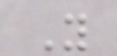Y
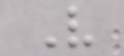V
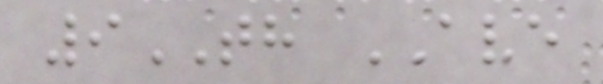9TH AVE
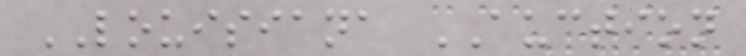LOUISIANA AUCTION
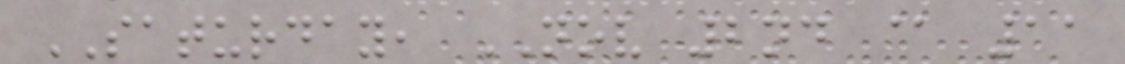SATURDAY, NOV 2nd @ 11
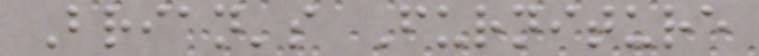Brian's Furniture
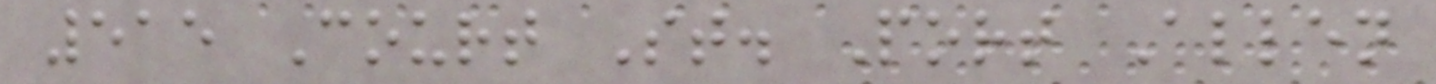515 Court St. Port Allen
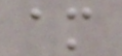am
